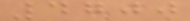4700
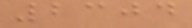2304
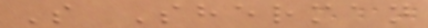S Sherman
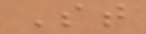St
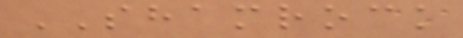SHAMROCK
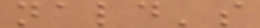nald's
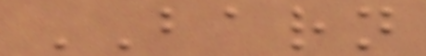BARN
